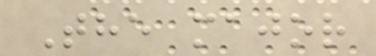The major
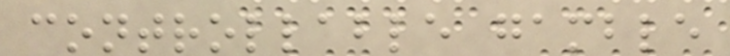controllable gamble
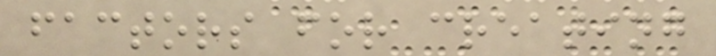factors for creating
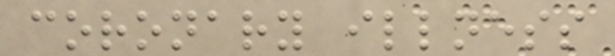coronary illness
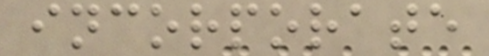incorporate
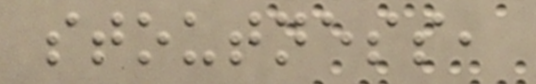stoutness,
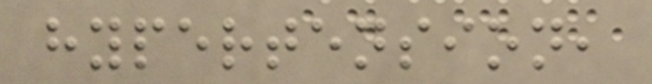hypertension,
